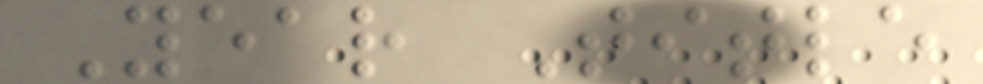Year Title
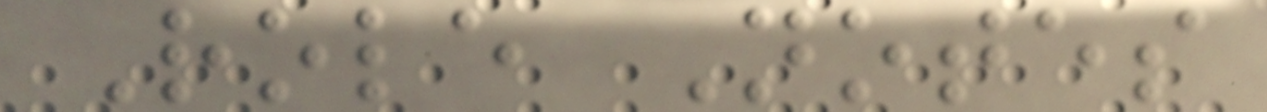Role Notes
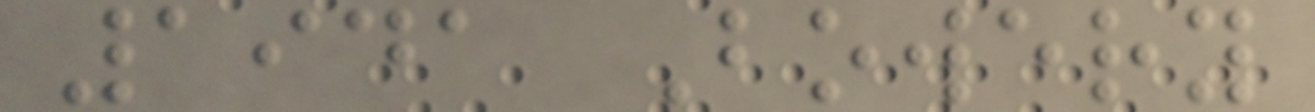1941 Bowery
